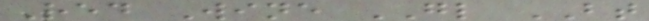Red Wine GL BT
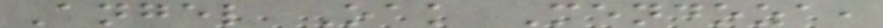Angel Oak Mendoza,
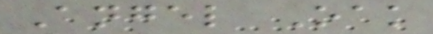Angel Oak
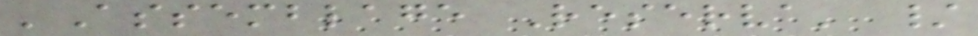'Assemblage Reserva' /
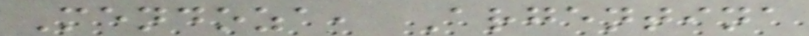Mendoza, Argentina
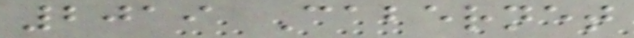2019 Cabernet
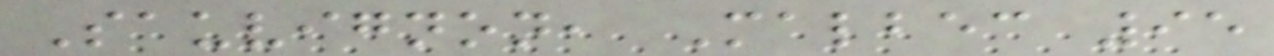Sauvignon, Malbec 95
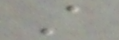A
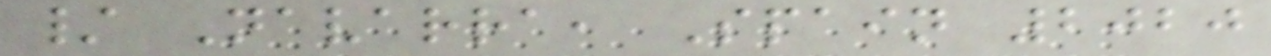/ Navarra, Spain 2020
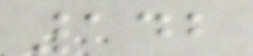142
